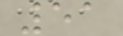51
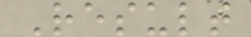Result
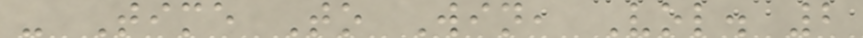- Time To Win, Vol. 2
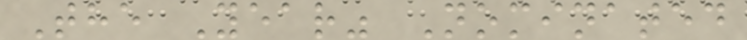The Year" Nominated
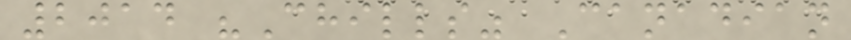2014 "Chills" Canadian
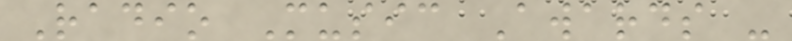Radio Music Awards -
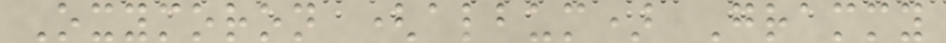Oxymoron (album) Grammy
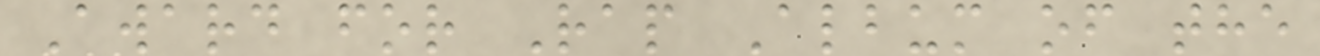Award for Rap Album of the
